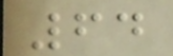64
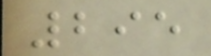295
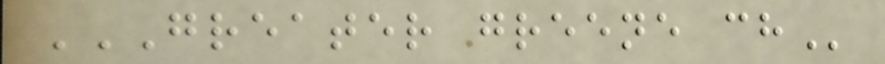GREATER GREENE CH
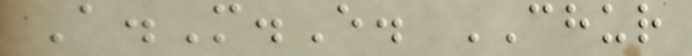A.M.E. CHUR
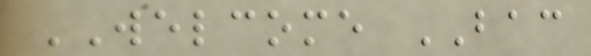WELCOME BAC
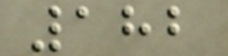182
